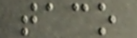taco
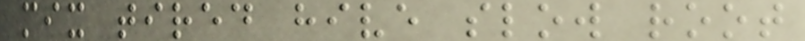mix tired hive slow root
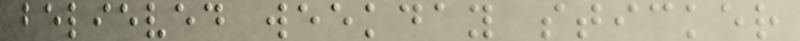believed weekday sticker
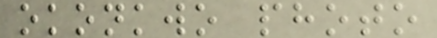okonkwo photo
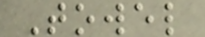Towel
